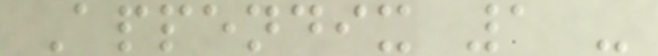Appendix 1 -
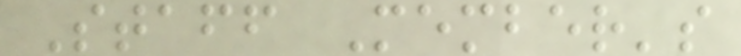Staff Member's
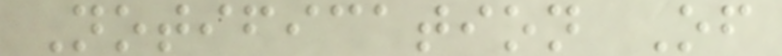Notification Of
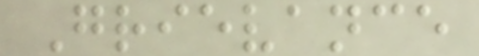Grievance
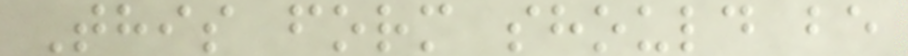This form should be
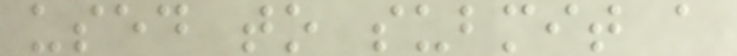used to submit a
